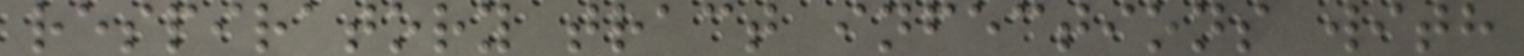respiratory tract infections with
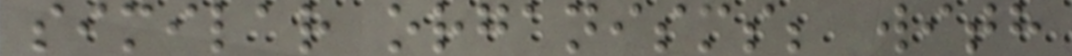similar organisms; with
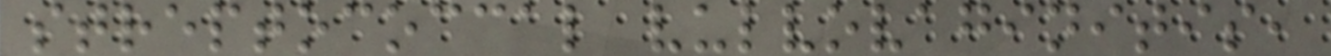streptococcal vulvovaginitis,
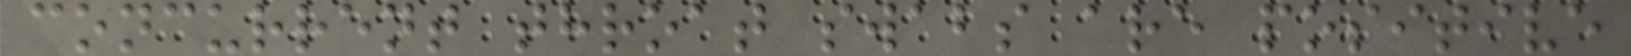concurrent throat swabs are positive
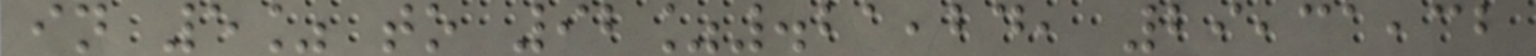in 5% to 92%.21,24, 29,31,32
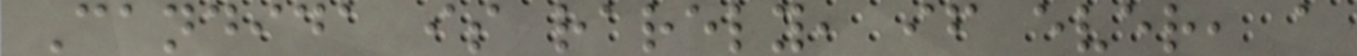Candida is rarely, if ever, a
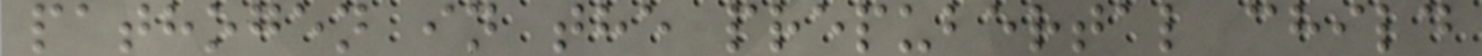pathogen in the prepubertal child
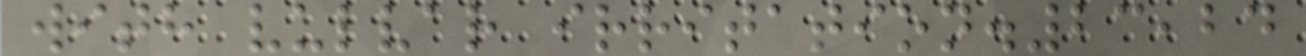with vulvar irritation.23,24
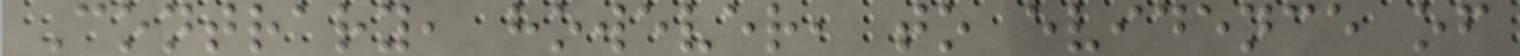Contrary, however, to evidence of
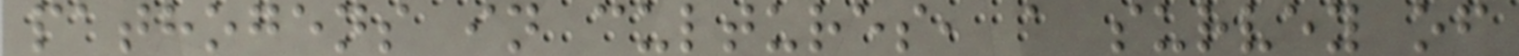pathogens in cultures, a survey of
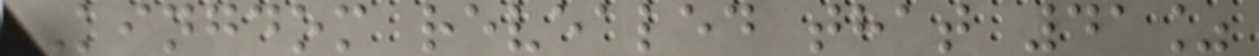Kingdom revealed that 41%
